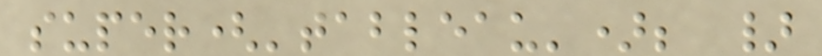super('tableau'); }
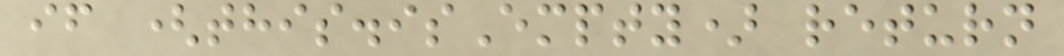if (this.isEmpty) return
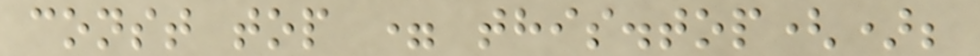const top = this.top();
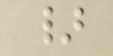}
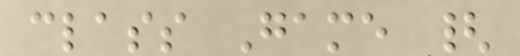class Game {
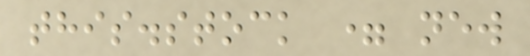this.stock = new
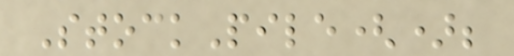StockPile();
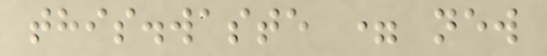this.waste = new
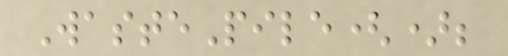WastePile();
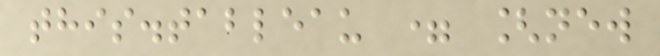this.tableau = [new
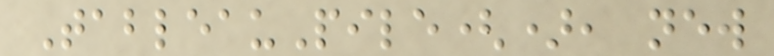TableauPile(), new
